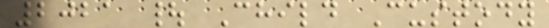2021 | Child Custody
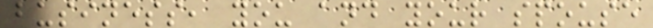business, you and your spouse
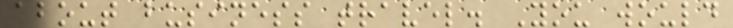about business travel. You would
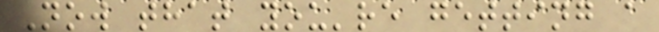Now that you're getting a
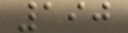190
